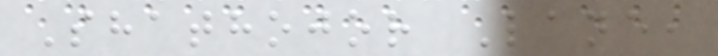Shathojor Lane,
